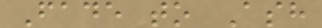Fade to Ash
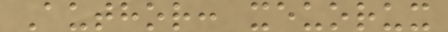Author: xeuorux
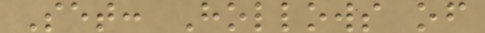Set: Hollows of
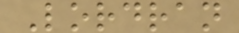Lordran
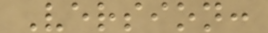Version:
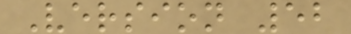Version 52
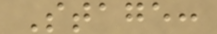Stage:
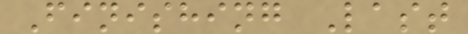Finishing Last
